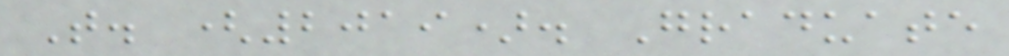T. (2019). Graduate
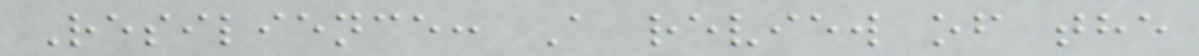Resilience: A review of the
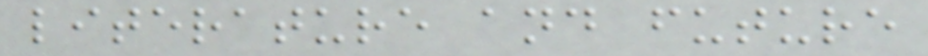literature and future
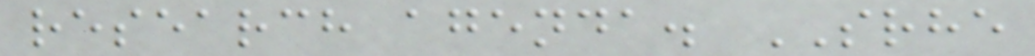research agenda. SRHE
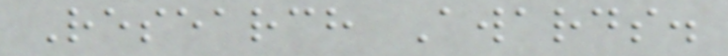Research Awards.
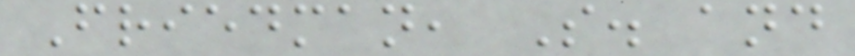Friedman, S. and
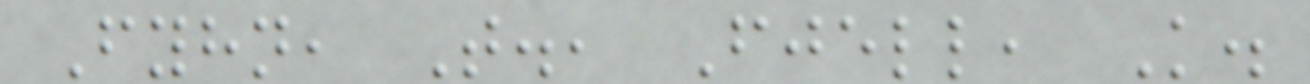Fyhn, T., Fjell, K.
